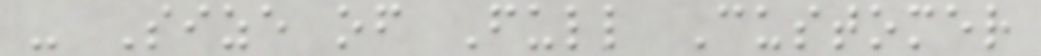- Size of Full Customer
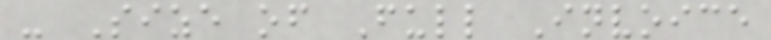- Size of Full Invoice
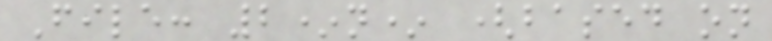File: 2*n* (based on
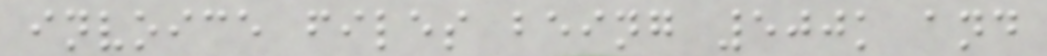invoice files being 500k and
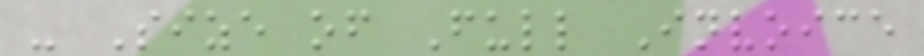- Size of Full Invoice
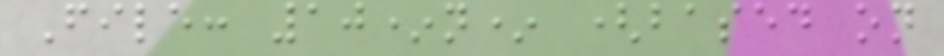File: 10*n* (based on
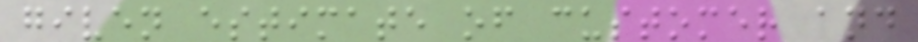given estimate of customer and
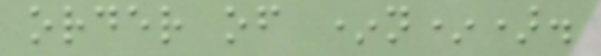order of *n*).
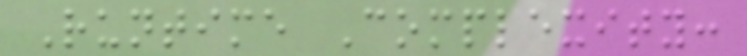Runtime Complexity:
